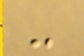-
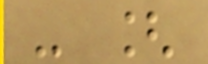- [
